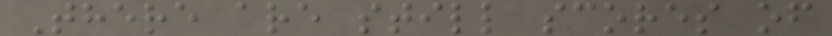There are still scores of
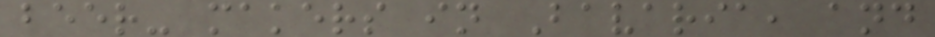beer- makers in Bavaria, and
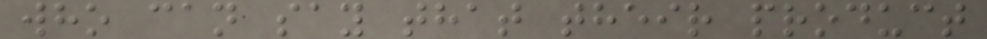who can say that their product
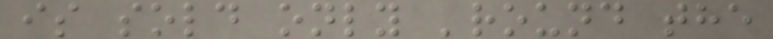is sold only 'round the
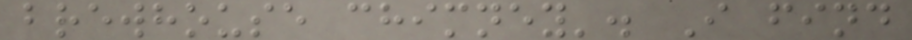brewhouse chimney'. I find
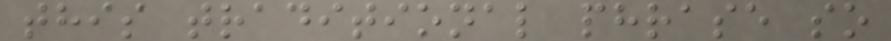this traditional phrase so
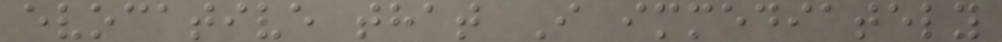evocative that I immediately
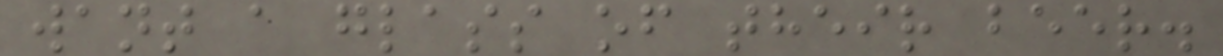want a glass of their beer.
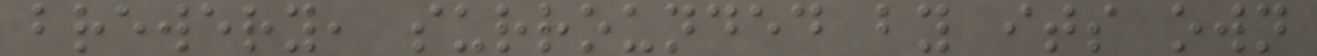brewery, surrounded by its own
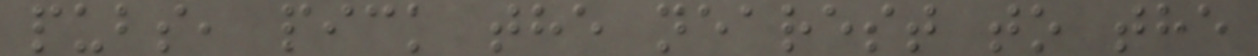pubs, pick the nearest to the
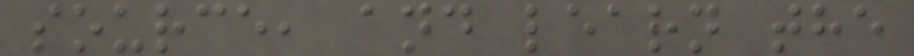source, and learn the
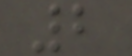2
